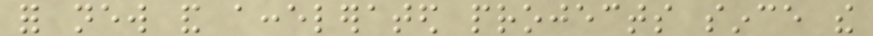for new and accelerated projects since the
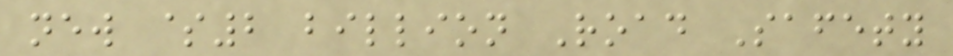new $2 billion Road Safety
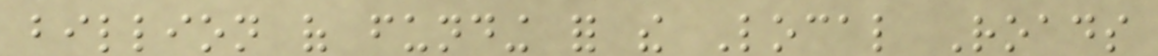billion of funding for the Local Roads
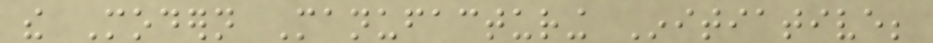the Modern Manufacturing Initiative;
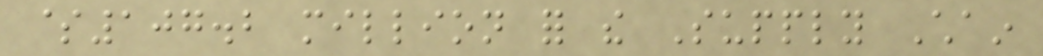$107.2 million for the Supply Chain
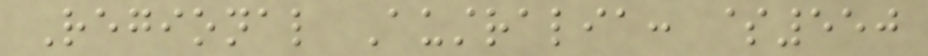Regional Australia: $550
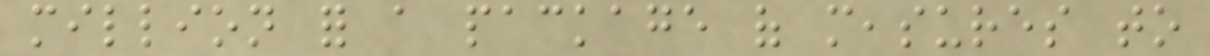million for a package of measures to
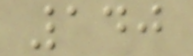140
